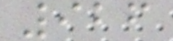926
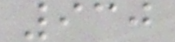930
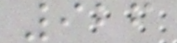926
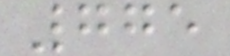775
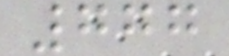777
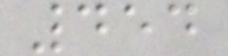454
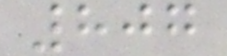807
